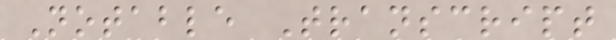Notable Transcript
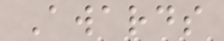Awards
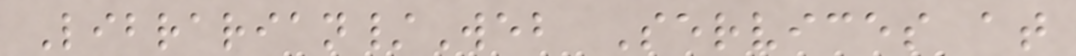Librarian/Web Services at
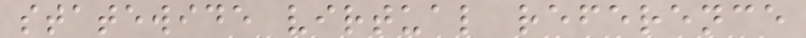statewide virtual reference
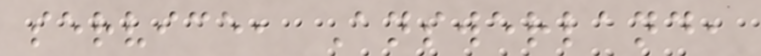service, Answerland,
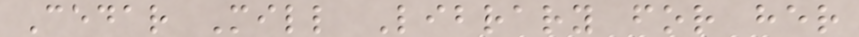Cedar Mill Library for her
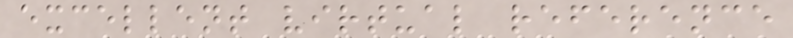excellent virtual reference
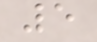5
